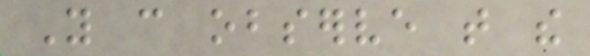You can observe that the
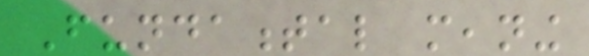Fundamental meaning
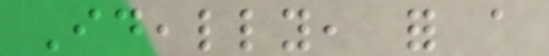Ideally, for a
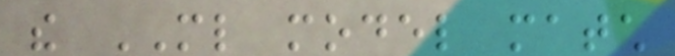the ML model match
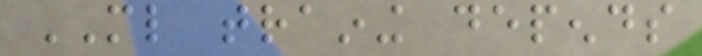ML training depends
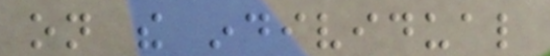on the individual
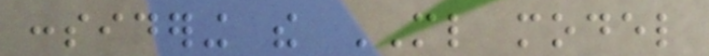considering the ML model
